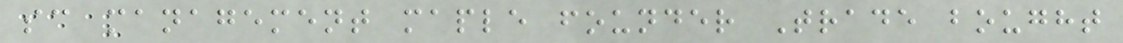sc management maple founder Trade bought
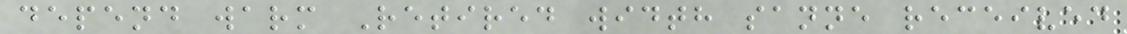depend warm Retired width sanne received
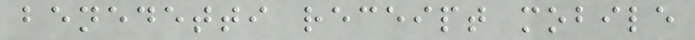benedetti receipt mobile
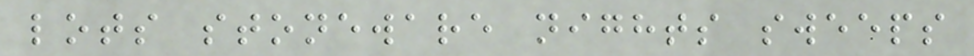lots stoneware nights sweeps
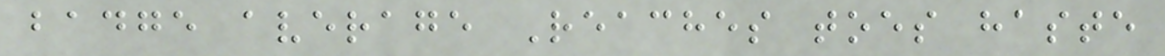badge average Reaches toes haste
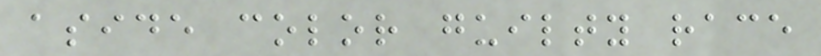aside color guilty race
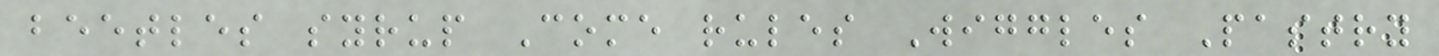beetles syrup Come rules Wiggles Pastry
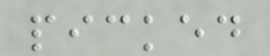picked
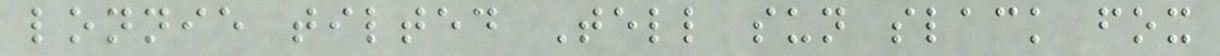lonnie tilted Tell sun slack fox
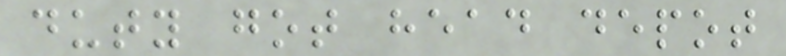duty got head depot
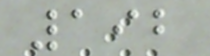192
